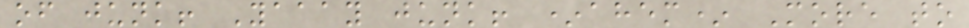of junk! Yaaay junk! *ahem* More to
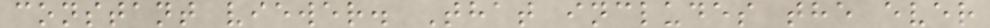constant viewer. That includes the ever
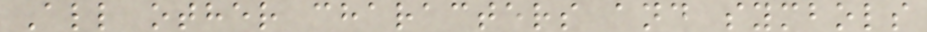All other characters and symbols
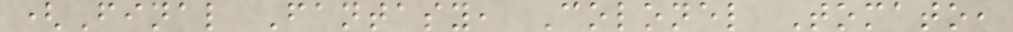(Final Fantasy, Colonel Tomato,
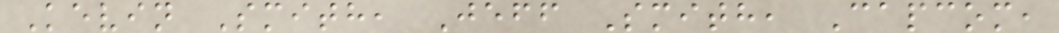Kevin Smith, Jeff Smith, Capcom,
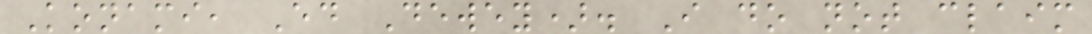Konami, Ed Dewey). I do not claim
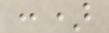:)
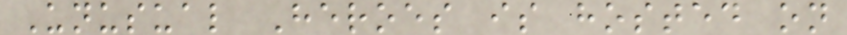Unusual Heroes is hosted on
